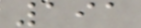191
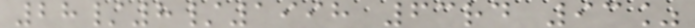28/8/1998 63rd 93%
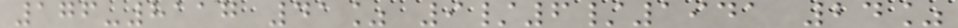176-8117 41% 9/6/1941 24%
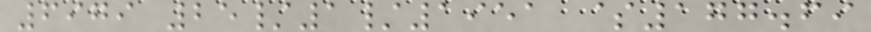6979 25/1/1951 $177.69
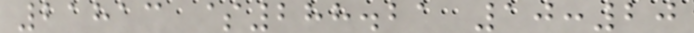21813 $288.21 10:20
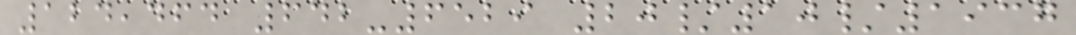124,464 642-6529 20/10/1937
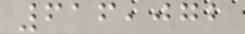616,072
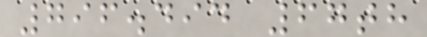796.494 67th
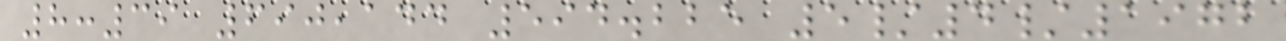8:39 690,144 594.225 5/4/1972
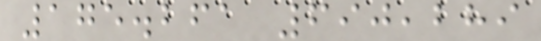175.261 690,289
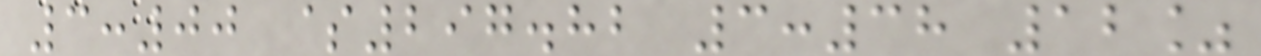3:00 $297.82 3:38 12%
